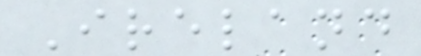Ireland
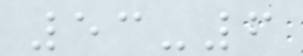53-6
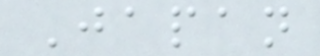Japan
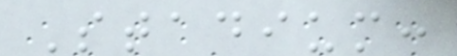Stadium:
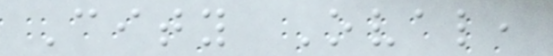City Oval,
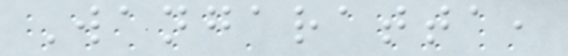Wangaratta,
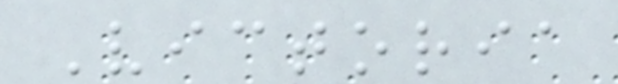Victoria
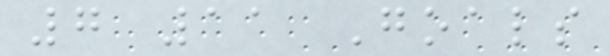7 11 Goals
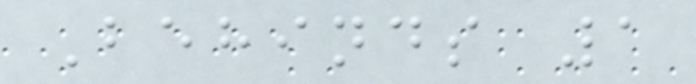Behinds 1
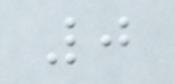0
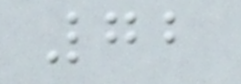72
